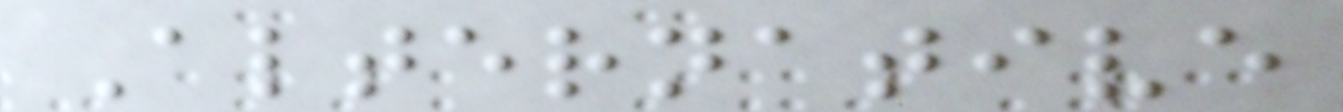Alternative
